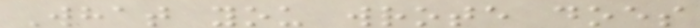What you wrote does
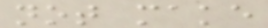not make
